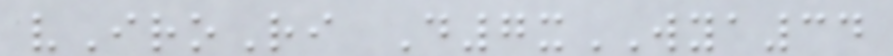vIroRi D7xWYA34
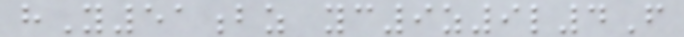hY51bz yc9z9l4F
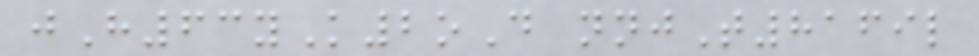jH63yK2oD nnjT8169l
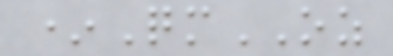*QmOZ
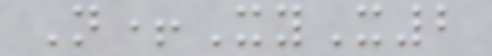N+XyX2
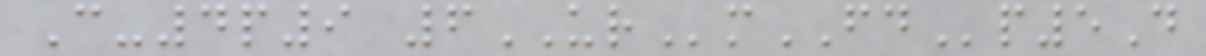C-4p9 6URmFDp5D
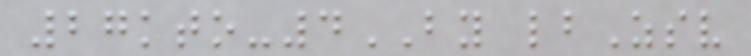27kto-4BY lbZsv
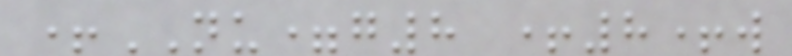+NU=g8 +8+w
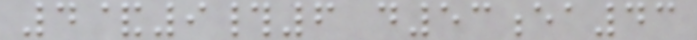4&9#6 d53ea43
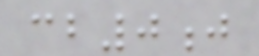cb0j
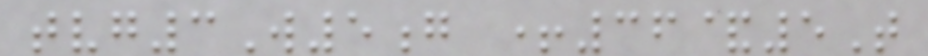tvg3W5g +36&5T
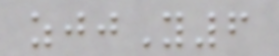zjjY6
